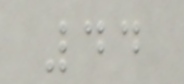44
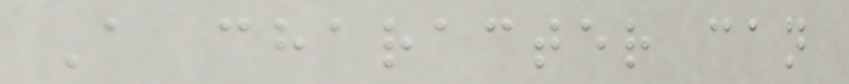A character can
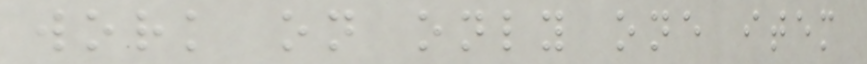work on only one item
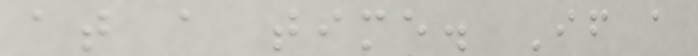at a time. If a
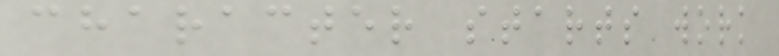character starts work
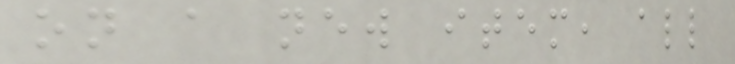on a new item, all
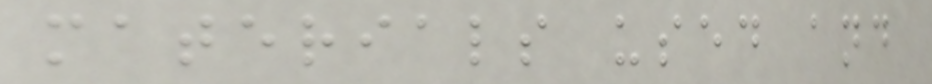materials used and
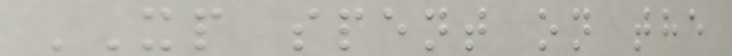XP spent on the
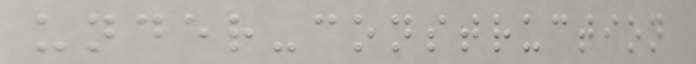under-construction
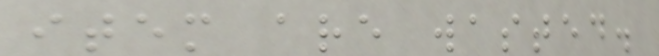item are wasted.
